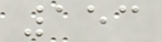153
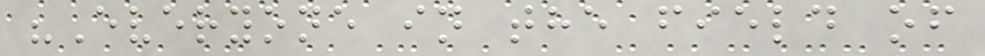"Everyone in the field of
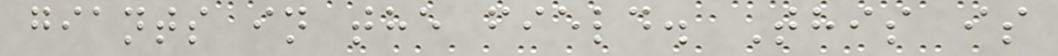giants in the field. This is
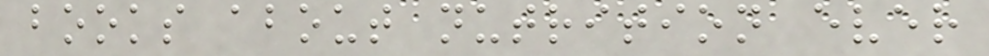books about nutrition ever
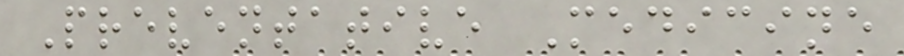Preventative Medicine
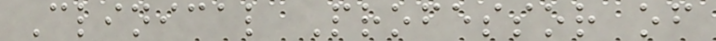Clinical Professor of
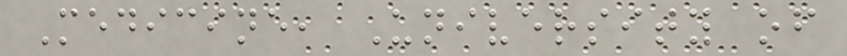Medicine, University of
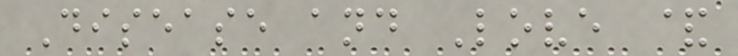Disease and Love &
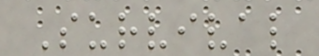Survival
